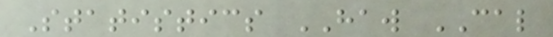Statistics HAW CAL
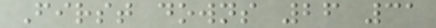First downs 26 31
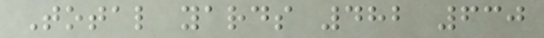Total yards 482 630
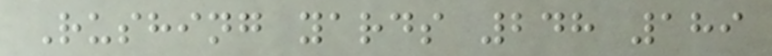Rushing yards 248 189
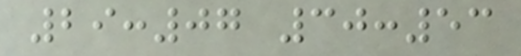29:07 30:53
